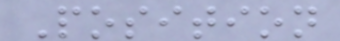Position
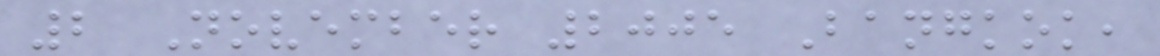2 November 2005 Bangkok,
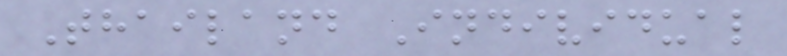Thailand Individual
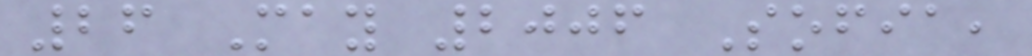26 May 2006 Sofia,
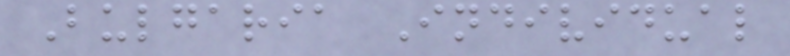Bulgaria Individual
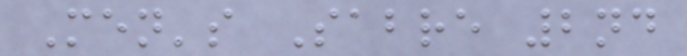Men's Sabre 2nd
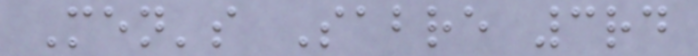Men's Sabre 3rd
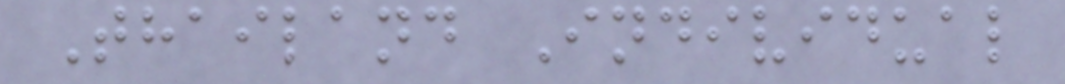Thailand Individual
